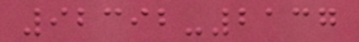92392-2137
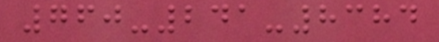760-241-8384
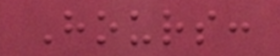Hours:
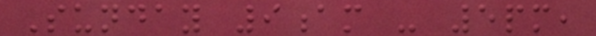Sunday 9am - 5pm,
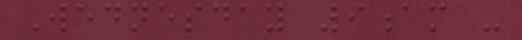Wednesday 9am -
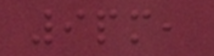9pm,
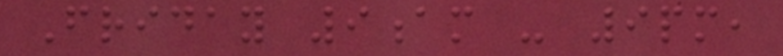Friday 9am - 9pm,
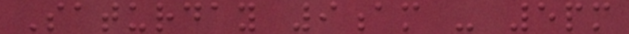Saturday 9am - 5pm
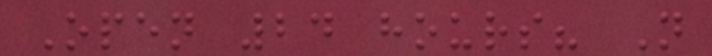Open 24 hours? N
